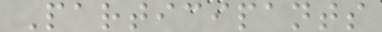Participants
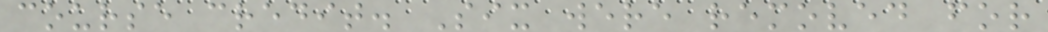course credit. Six were removed for
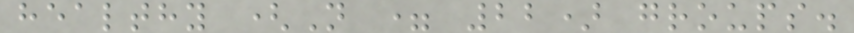healthy (N = 22) groups.
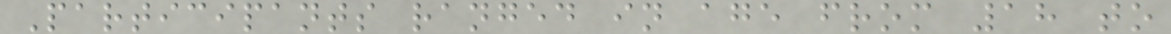Participants ranged in age from 18 to
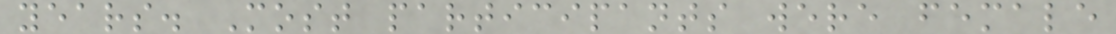years. Most participants were female
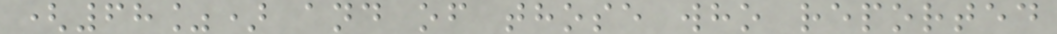(68%) and of those who reported
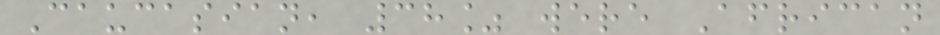Caucasian, 38% were African
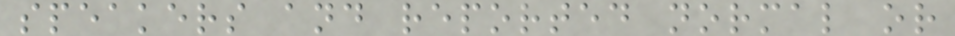speakers and reported normal or
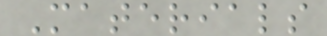Materials
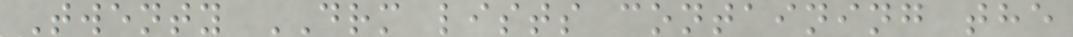Twenty DRM lists containing the
